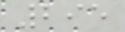295
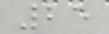25
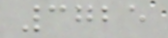3725
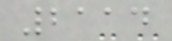2114
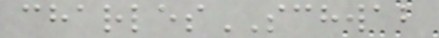charlesSCHWAB
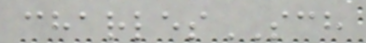charlesSCH
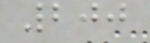200
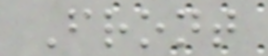Front
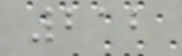212
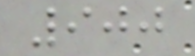900
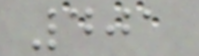401
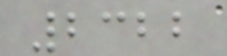2322
